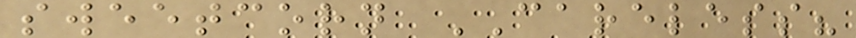sweetcorn CARELESS?
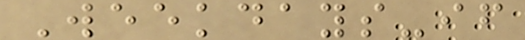Weekdays-if
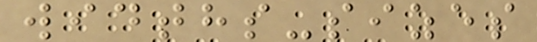widths-sizes
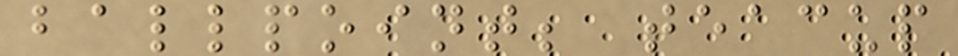ballpoint; teacup
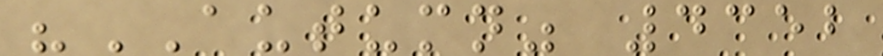"AUTUMN" 4352
